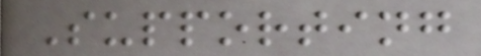Supporting
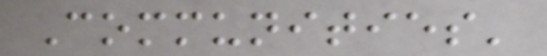Communities'
